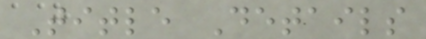Title Details
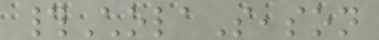#CholaSeason
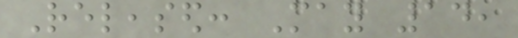Released: May 14,
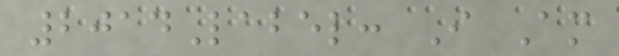2014Label: I Am
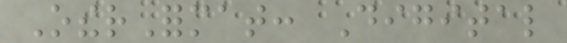OtherFormat: Digital
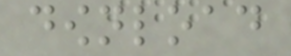download
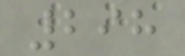298
